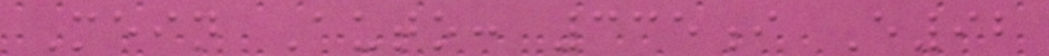Mein Auto: 335i E92
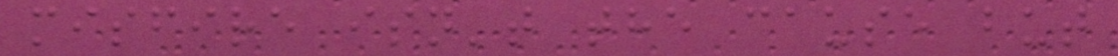misfire isn't the cause but
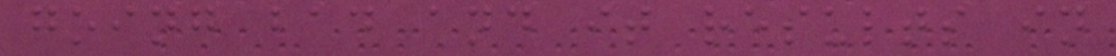going bad and it results in
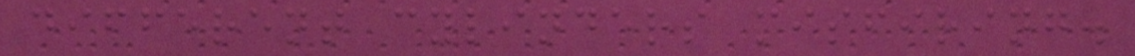different cylinders misfiring.
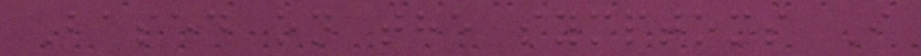Based on the symptoms I
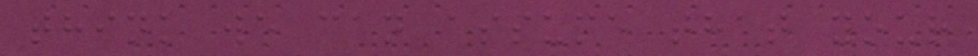think we can assume that your
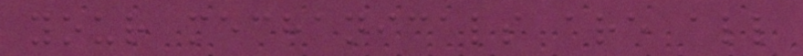your mechanicals are all
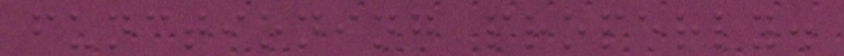functioning properly.
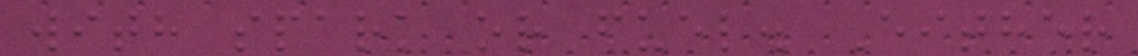with spark or fuel. Either
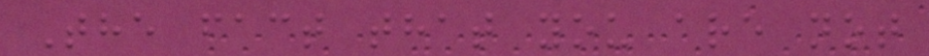The fact that you are not
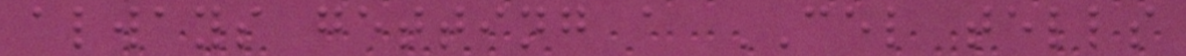always getting a CEL tells
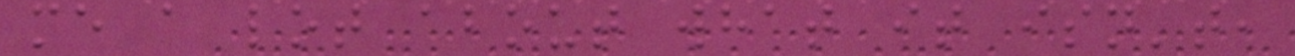me a lot about what it isn't,
